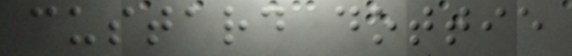custard dottie
